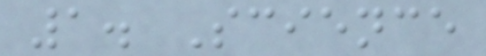1. Science
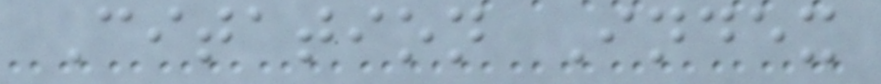Citation Index
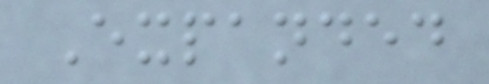Expanded
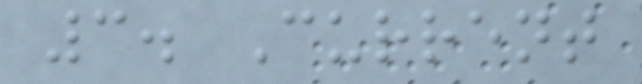3. Current
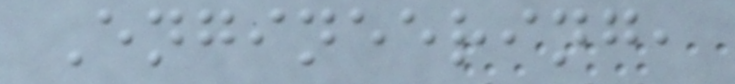Engineering,
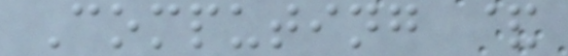Computing &
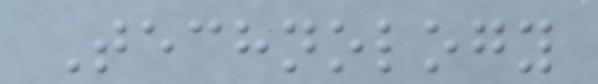Technology
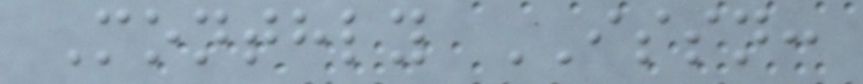Monthly ISSN:
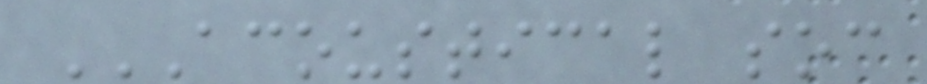ACOUSTICAL SOC
